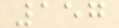157
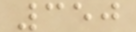350
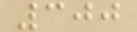300
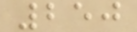250
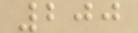200
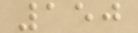150
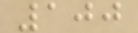100
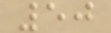50
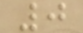0
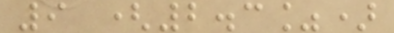9 (2.3%)
